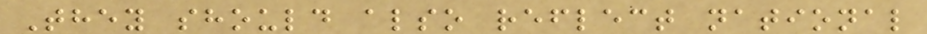They should also reflect national
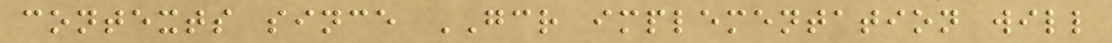contexts since GCR implementation will
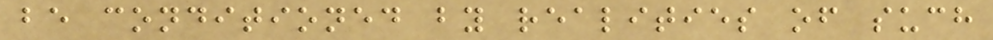be conditioned by realities of such
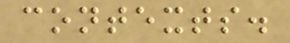contexts.
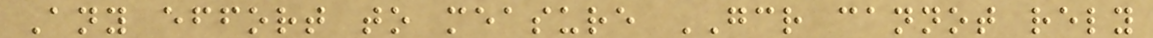Any effort to measure GCR cannot rely
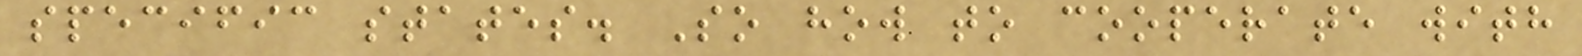specific states. So how to cooperate with
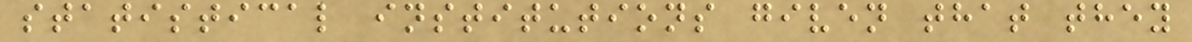statistical institutions given that they
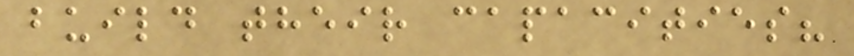build their capacities?
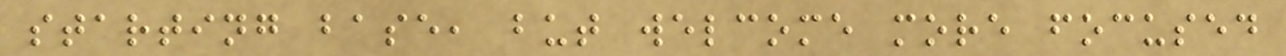starting base, but welcome more focused
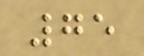75
